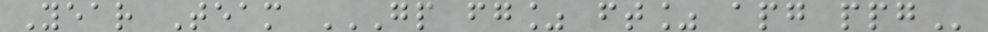Year Team GP FG% FT% APG PPG
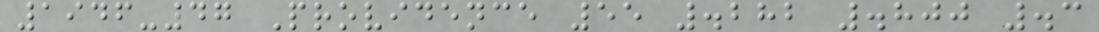1946-47 Providence 55 .282 .800 .3
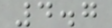4.7
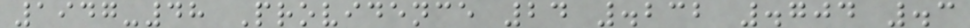1947-48 Providence 24 .232 .704 .3
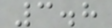3.8
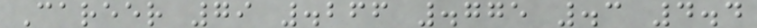Career 79 .266 .775 .3 4.4
